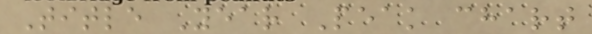Title Year Peak chart
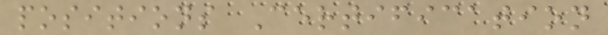positions Certification
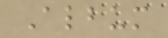Album
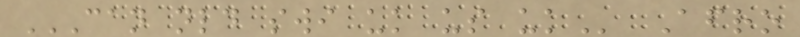CAN NLD SWI UK US UK Afro
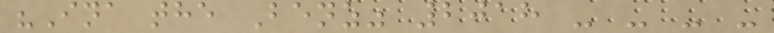"Ina the Benz" 2018 - - - -
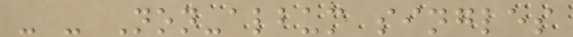- - Non-album singles
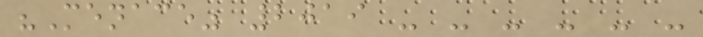"Menace" 2019 - - - - - -
